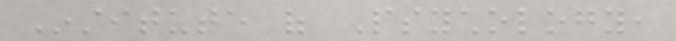Institute of Psychology,
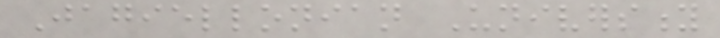Jagiellonian University
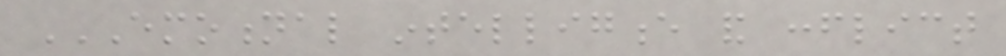EMOTIONAL INTELLIGENCE AND CONFLICT
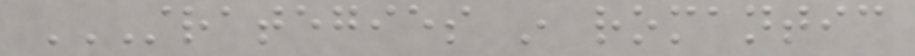STRATEGIES IN ROMANTIC
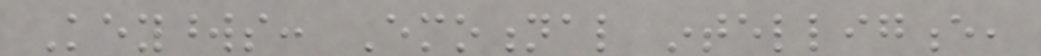Keywords: Emotional intelligence,
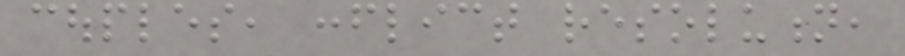couples, conflict resolution,
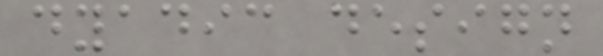dyadic design
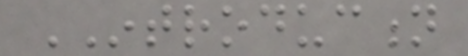INTRODUCTION
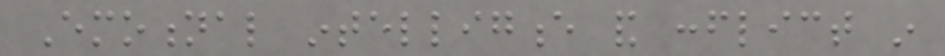Emotional intelligence and conflict in
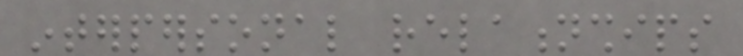interpersonal relationships
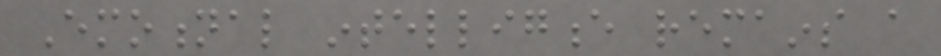Emotional intelligence remains a
